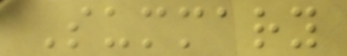Summary
